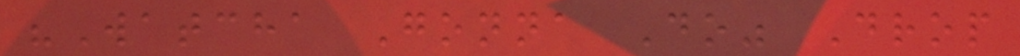"Watcha Gonna Do" Drop
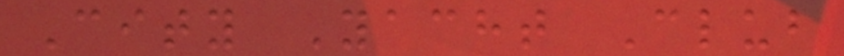City Yacht Club
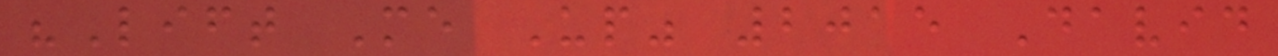"Lift Me Up" 2015 David
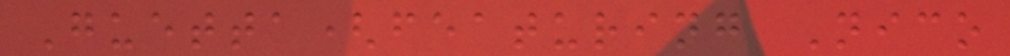Guetta(featuring Nico
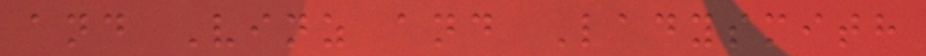and Vinz and Ladysmith
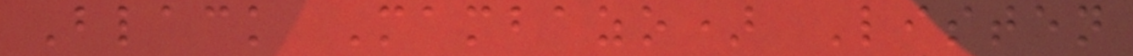Black Mambazo) Listen
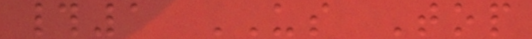#1 US Top
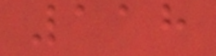118
